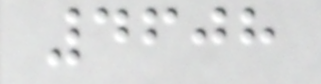4608
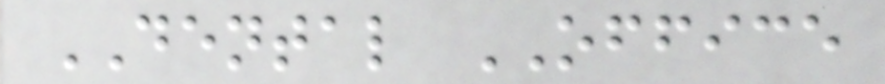DENTAL OFFICE
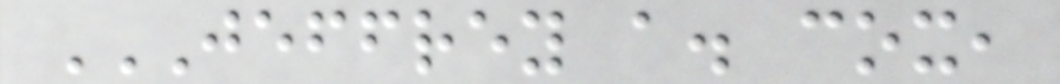JEFFREY A. COX,
